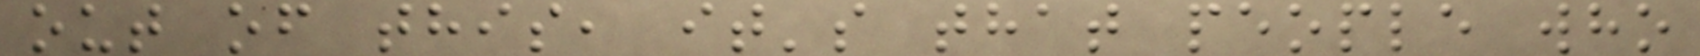out of this, it's that people who
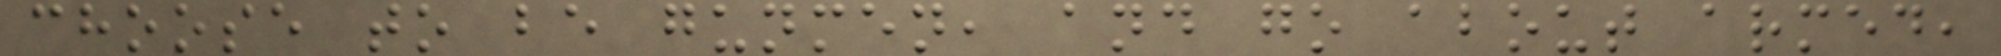choose to be gunmen, and go about armed,
